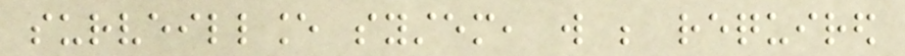surveillance system, will be required
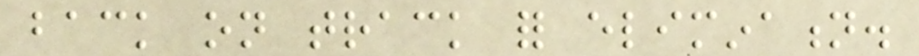back on track for elimination.
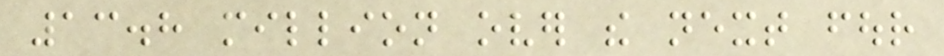13.8 million over the next four
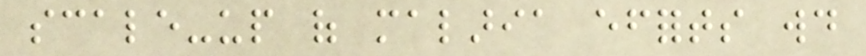scale-up of malaria efforts would
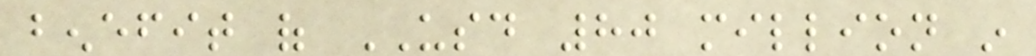benefit of USD 80 million in
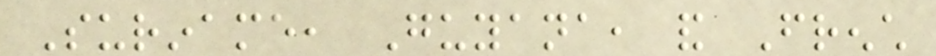Suriname, Guyana, and French
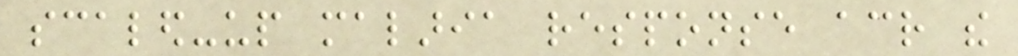scaled-up malaria response across the
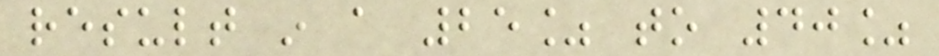result in a 25% to 40%
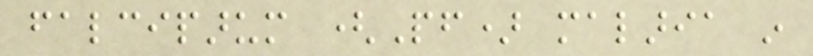falciparum (Pf) malaria in
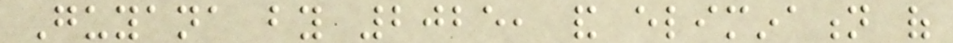Guyana by 2025, and elimination of
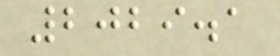2029.1
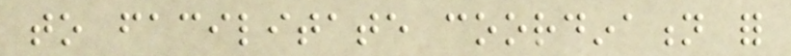to facilitate coordination for
